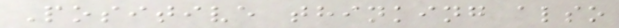Positive thinking also
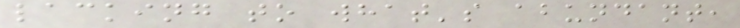lacking to what's abundant,
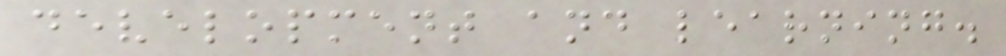development and learning.
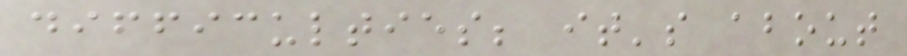difficulties; it's about
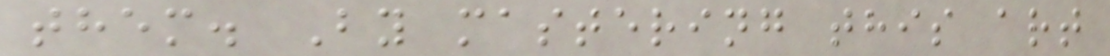them. By mastering this art
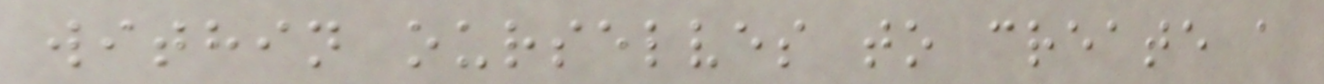within ourselves to create a
